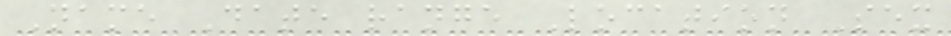Name Date range Location Sex
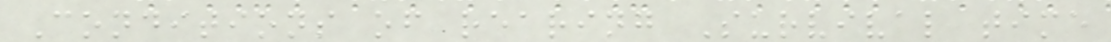Conditions of rearing Survival time
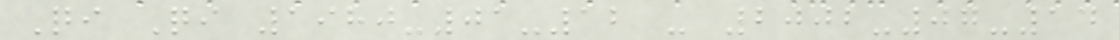Qi Qi 1980-01-12 - 2002-07-14
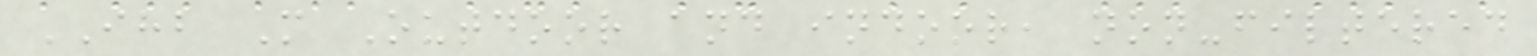IHB M Outdoor and indoor, non-filtered
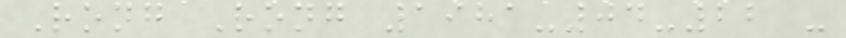Rong Rong 1981-04-22 -
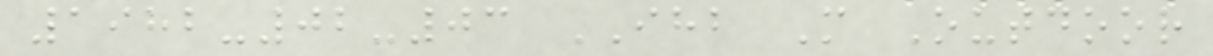1982-02-03 IHB M Outdoor
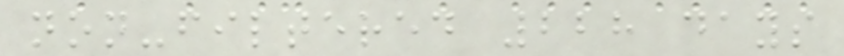non-filtered 228 days
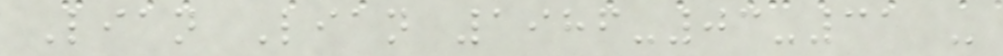Lian Lian 1986-03-31 -
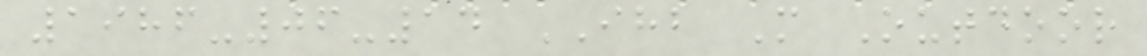1986-06-14 IHB M Outdoor
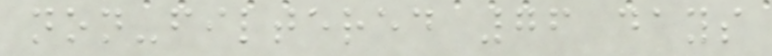non-filtered 76 days
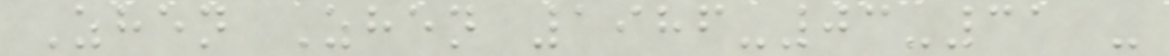Zhen Zhen 1986-03-31 -
